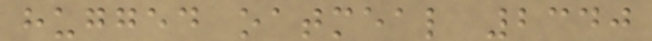hugged oatmeal 2340
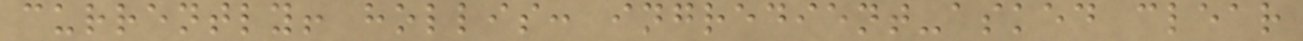currently! hollis: ingredient-asked clear
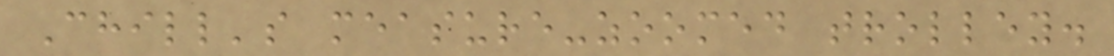Chill's measure-zoomed trolley.
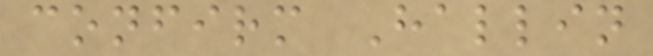confirm Hallin
